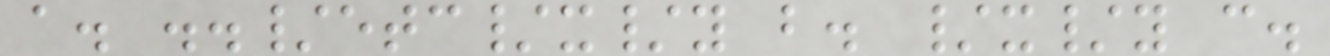a. ../etc/x/y b. /x/y c.
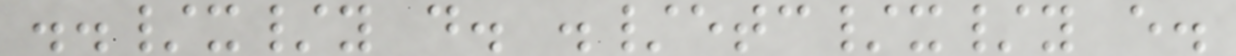../x/y d. ./etc/x/y e.
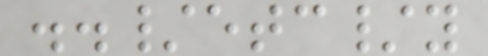../etc/y
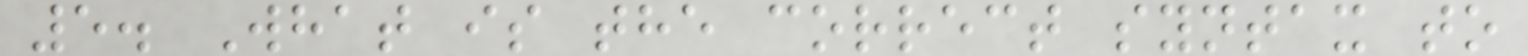5. What is the correct syntax to
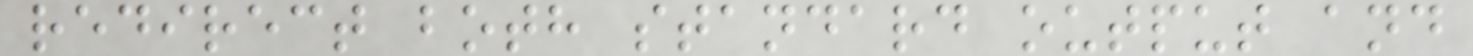redirect both standard output and
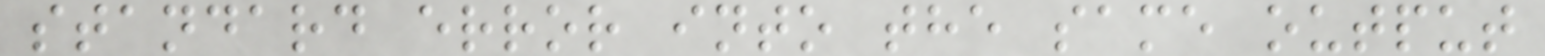standard error into the same output
